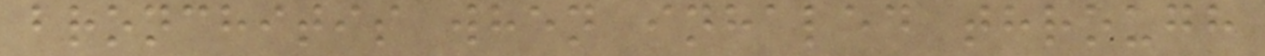bronchitis when inhaled through
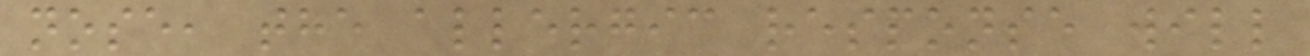nose, the allergic response will
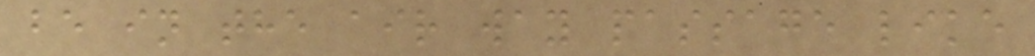be in the air way passage like
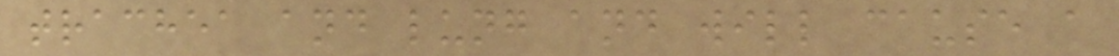trachea and lung and will cause a
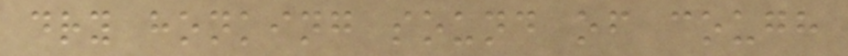dry honking sound of cough
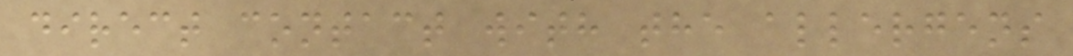direct contact with the allergens
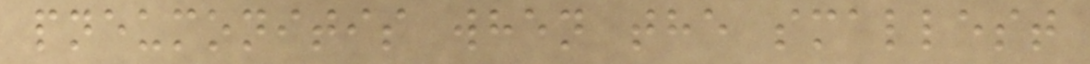pneumonitis when the smallest
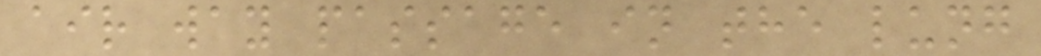air way passage in the lung
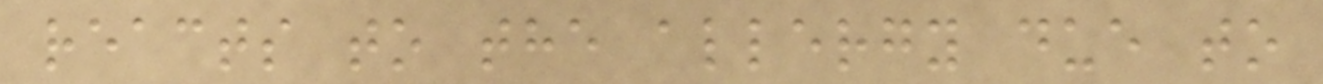reacts to the allergy due to
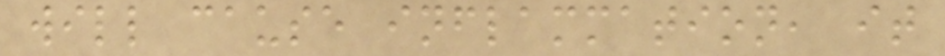will cause inflammation, it
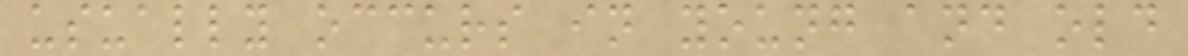usually occurs in young and old
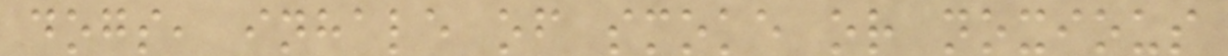dogs, inhale of smoke or noxious
